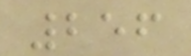256
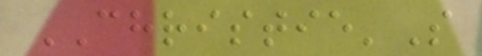CHRISTIE'S
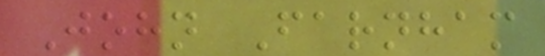John Farnham
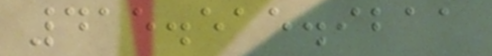415.515.9211
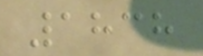1838
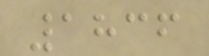1836
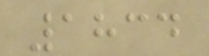1834
